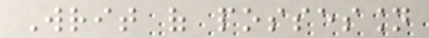Writ of possession
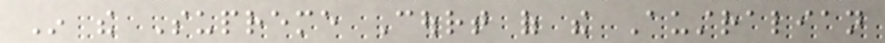In the Supreme Court of the Australian
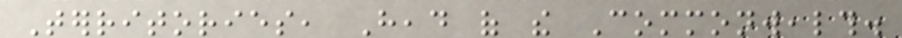Territories, Head of the Commonwealth.
